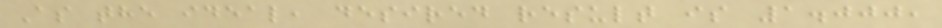As the ideal, desired result is 1.000,
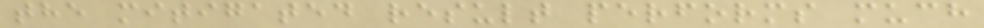the mitigated result performs much
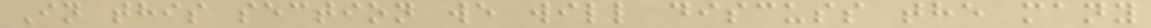In this section we will discuss the many
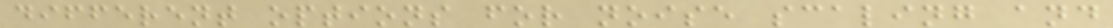different options for noise scaling and
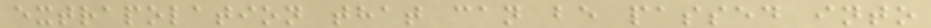extrapolation that can be passed into
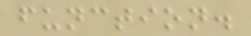function.
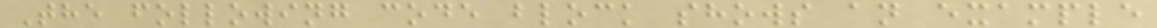The following code block shows an example
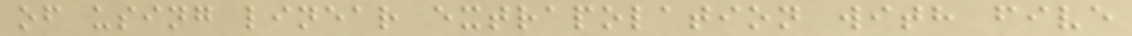of using linear extrapolation with five
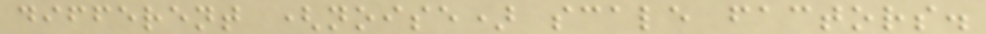different (noise) scale factors.
